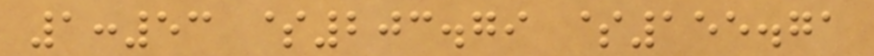1:53 $203.79 $155.71
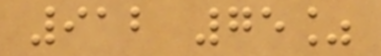912 75%
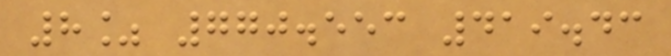8% 770.553 419.43
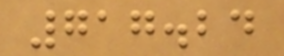717.24
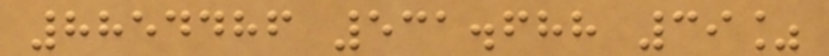8854486 531.688 39%
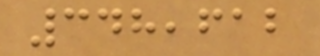348,612
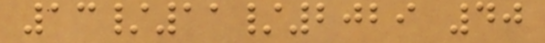13/11/2029 40
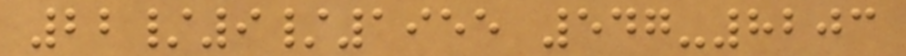22/9/1955 547-8203
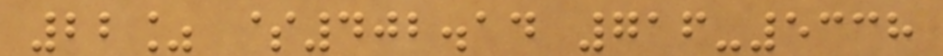22% $402.14 716-5338
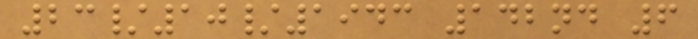23/10/1943 142nd 6
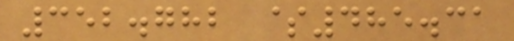352.782 $485.31
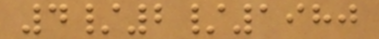4/2/1980
